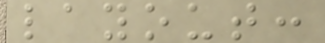layout:
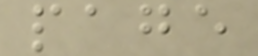page
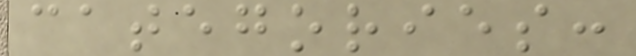categories:
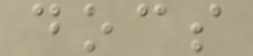docs
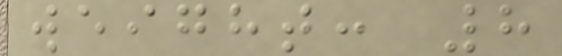weight: 8
